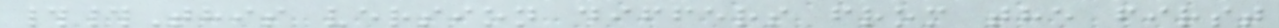##This version differs from the first
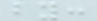by:
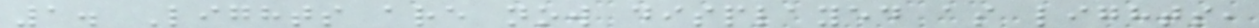1. Lights are now displayed as lights,
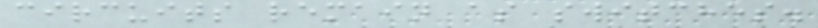circuits remain as switches.
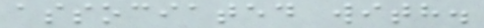associated with.
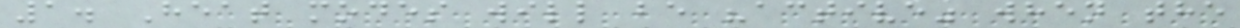1. Heat modes will be "active" when the
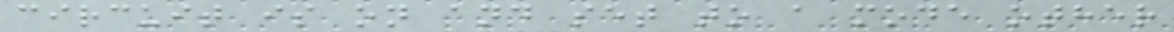circuit is on and set to a mode other
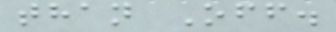than Off.
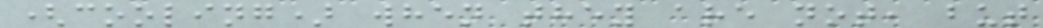(cooling) when they are not, but
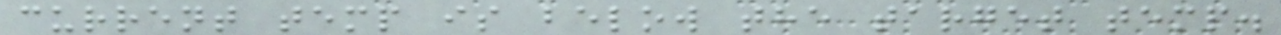current temp is below the target temp.
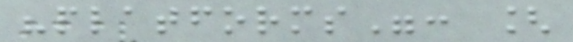"platforms": [
